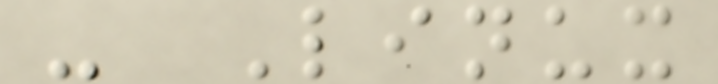- Linux
